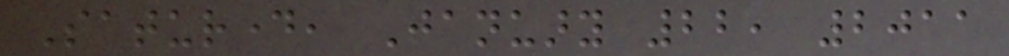Saturday, January 22, 2011
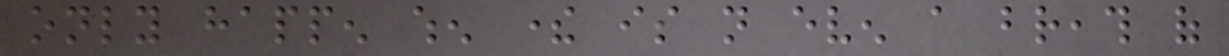only happen when there is not even a breath of
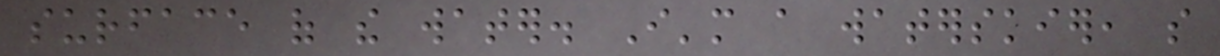surface of the water. I'm a waterskier, so
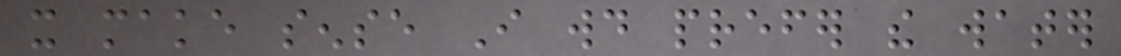it make sense I would prefer the water
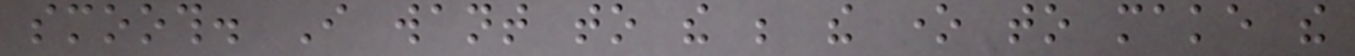smooth. I want to the be the one to make the
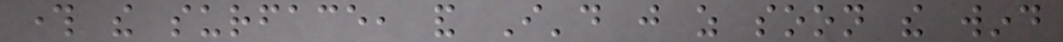through the surface, and I'd just as soon the wind
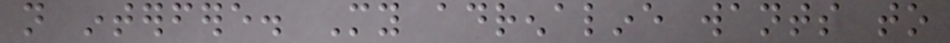not interfere. My adrenaline wants to
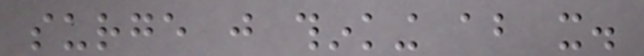surge just thinking about it.
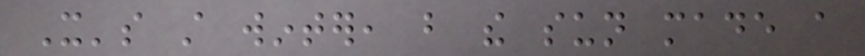It's still winter, but the sun made a
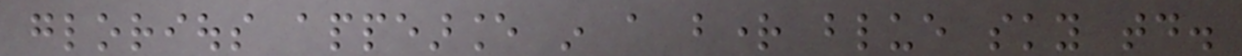glorious appearance in a bright blue sky today.
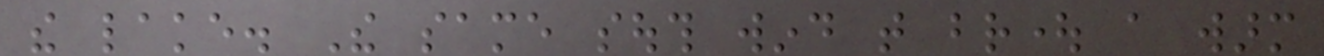the lake. The same south wind that brought a warm
